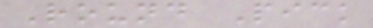Round Pick
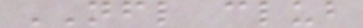NFL club
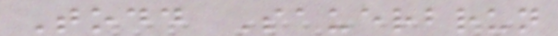Todd Sauerbrun
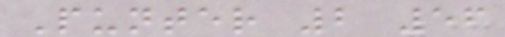Punter 2 56
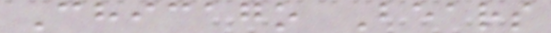Chicago Bears
